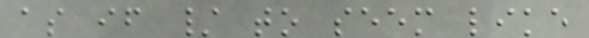as if / to seem like
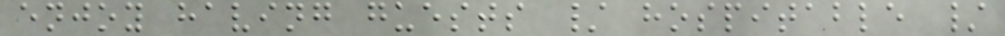enjoy having guests / hospitable /
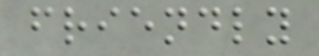friendly
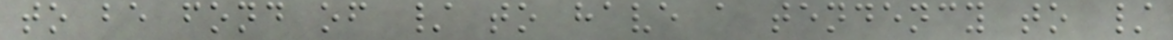to be fond of / to have a tendency to /
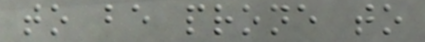to be prone to
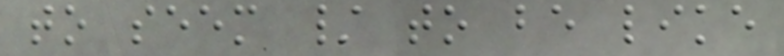to seem / to be like
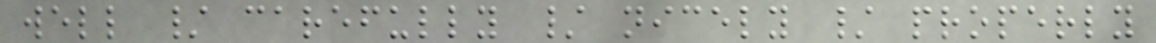well / carefully / nicely / properly
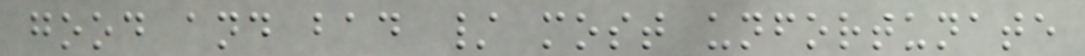good and bad / most unfortunate
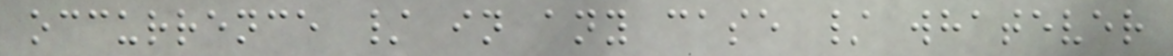occurrence / in any case / whatever
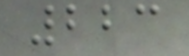223
